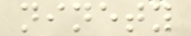ninety
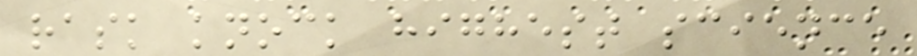rask knock highest science
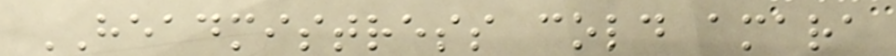HEADMISTRESS cold amara
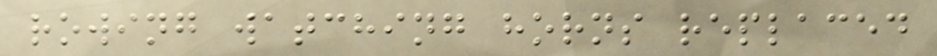rowing watching horns replaced
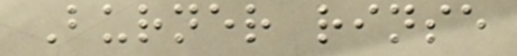Burner rinse
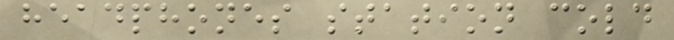headphones station cold
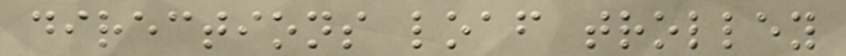directions loaf trolley
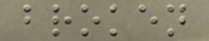broken
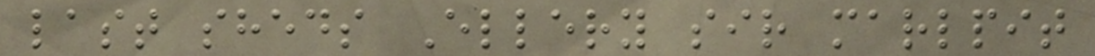last sheds Ellery sir marlpit
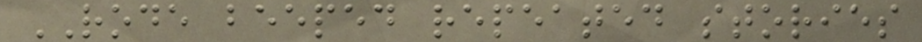RODE beeped repeated stories
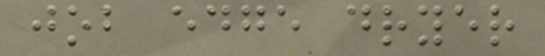job edge dryer
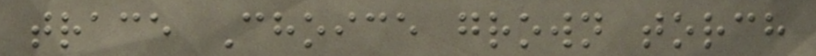trace Choice grown torch
